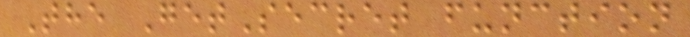The GetSecret function
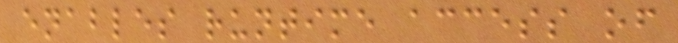enables runtime access of
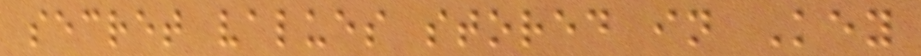secret values stored in Key
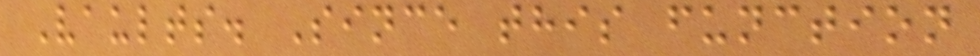Vaults. Since this function
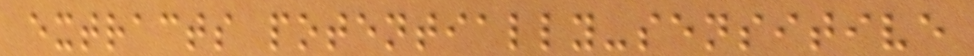extracts potentially-sensitive
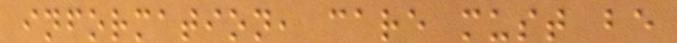information, care must be
